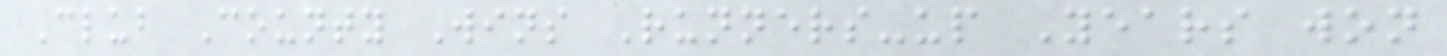Club County Wins Runners-up Years won
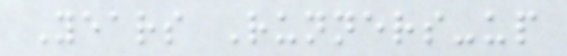Years Runners-up
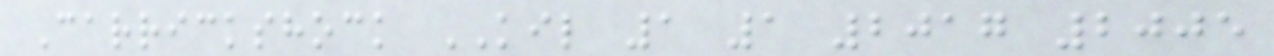Carrickshock KIL 1 1 2017 2005
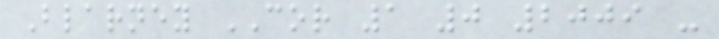Blarney COR 1 0 2009 -
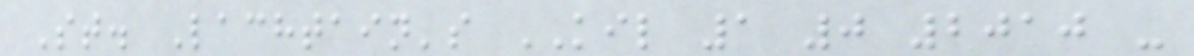St. Lachtain's KIL 1 0 2010 -
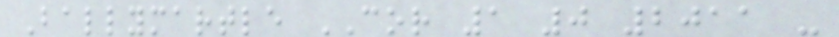Ballymartle COR 1 0 2011 -
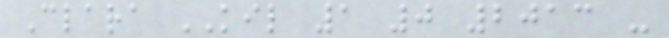Clara KIL 1 0 2013 -
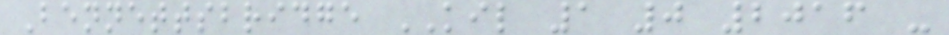Bennettsbridge KIL 1 0 2016 -
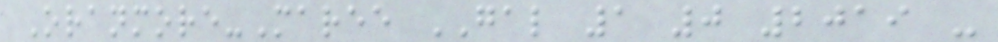Oranmore-Maree GAL 1 0 2019 -
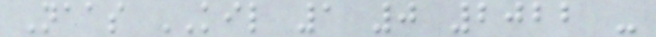Naas KIL 1 0 2022 -
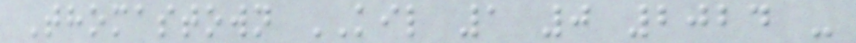Thomastown KIL 1 0 2024 -
